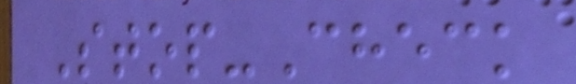Stop-Check
